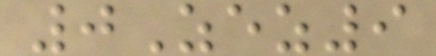0Zez9
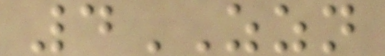4ZZN
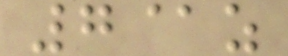7@z
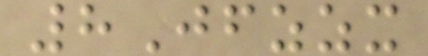8Jfzzx
